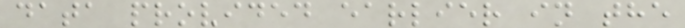data provided earlier in the
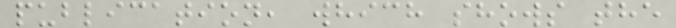publication, which shows the
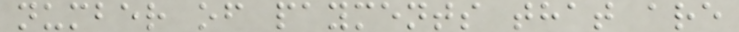number of payments that are
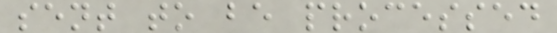sent to be processed
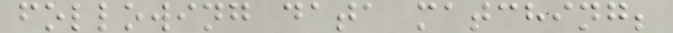following data matching;
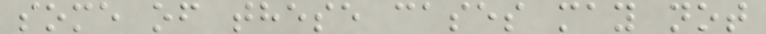some of these cases may not
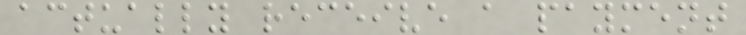actually receive a payment
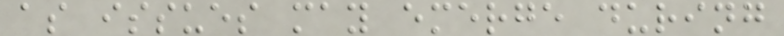as issues may emerge during
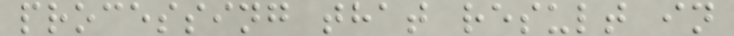processing that result in
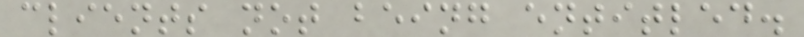clients not being entitled.
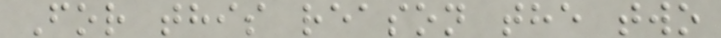For this reason the two
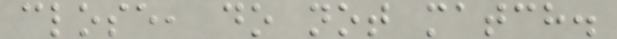close, do not match.
